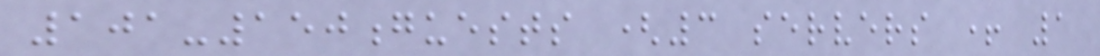101-150guests (3 servers + 1
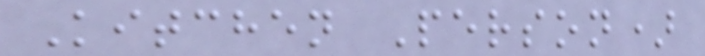Kitchen Person)
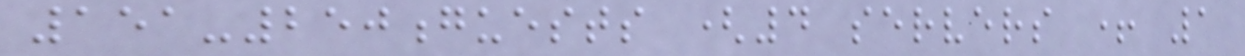151-250guests (4 servers + 1
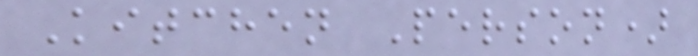Kitchen Person)
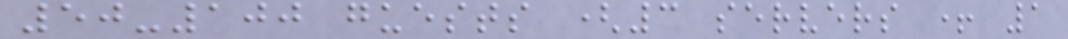50-100 guests (3 servers + 1
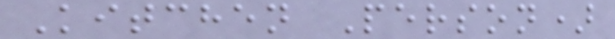Kitchen Person)
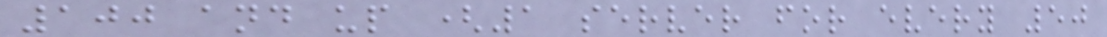100 and up (1 server for every 50
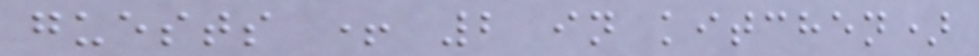guests + 2 in kitchen)
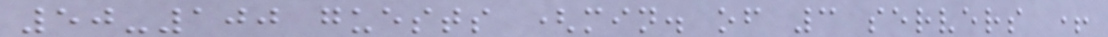50-100 guests (min. of 3 servers +
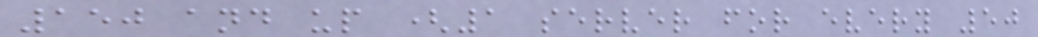150 and up (1 server for every 50
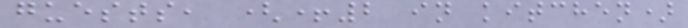guests, (+2 in kitchen)
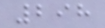298
